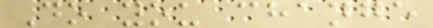Do you change
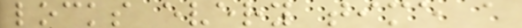locks every time a
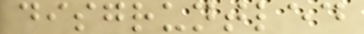disgruntled
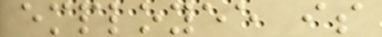employee is
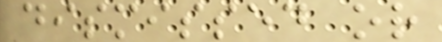dismissed or
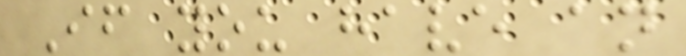If you have an
